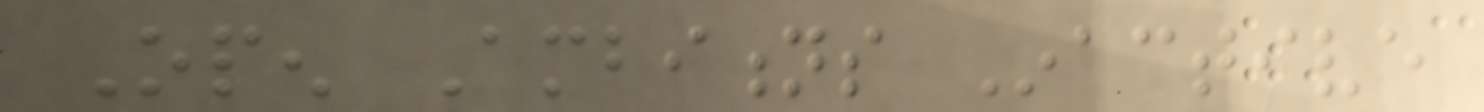Open Ambitions Inactive
